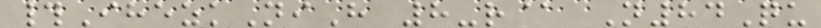#IhezkNiH 8-r@ N84Qu
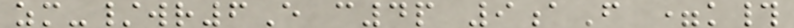zm-/wr6E c4p 9aF =k#
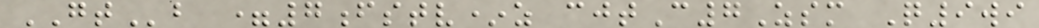GTb =7fstv*z cjtC7Zsm Q9wi
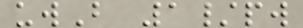uwB 1/pw
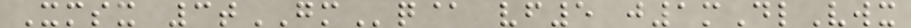Xmsx 3tGMq@ vf5 j1mDlVwx
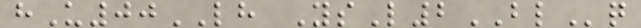hU00LH YsL2BLq
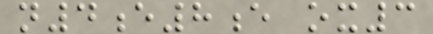n4e8e ox3
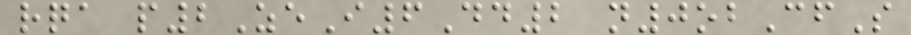rqa p2ZeI6Dd2 n0obCfS
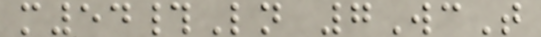m54#Ln 7WcT
